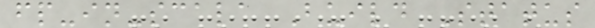fp-in-scala Build Status
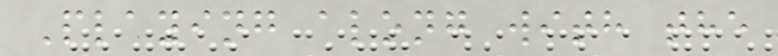Playing along with the
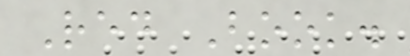Red Book.
